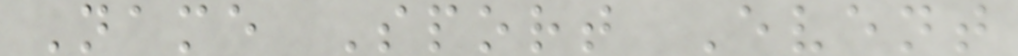Name Sport Event
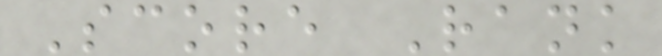Score Rank
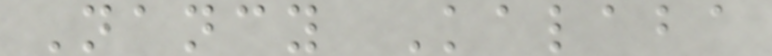Nancy Kalaba
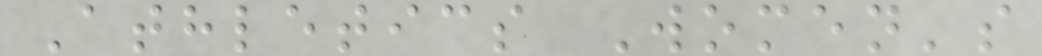Athletics Women's
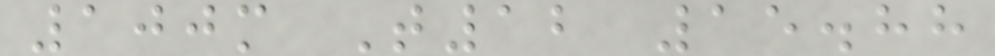100m T12 15.88
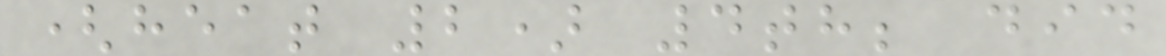(heat 2) 4th; did
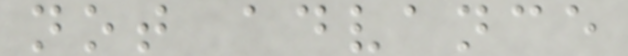not advance
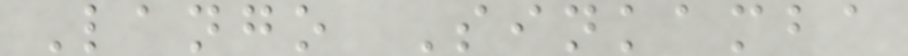Lango Sinkamba
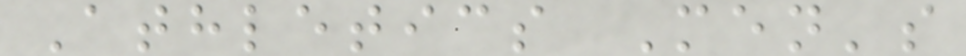Athletics Men's
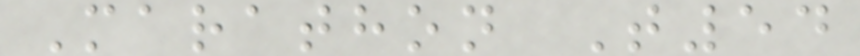Marathon T54
